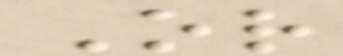Or
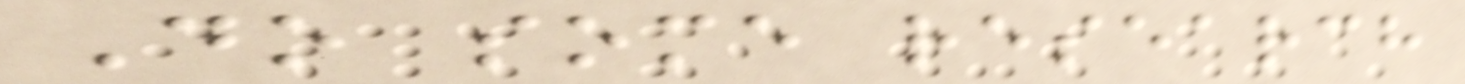Do some research
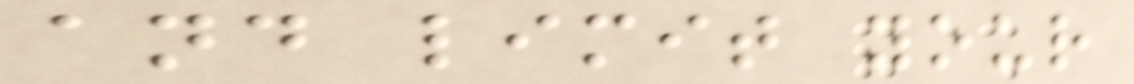and limit your
